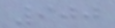900
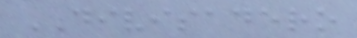DIVISADERO
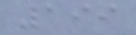199
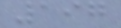197
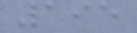195
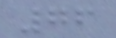76
